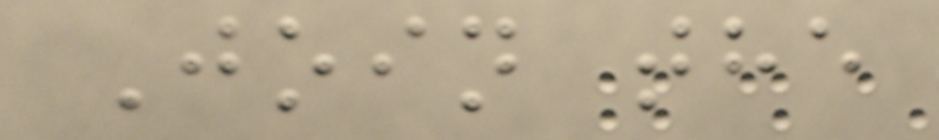Join the
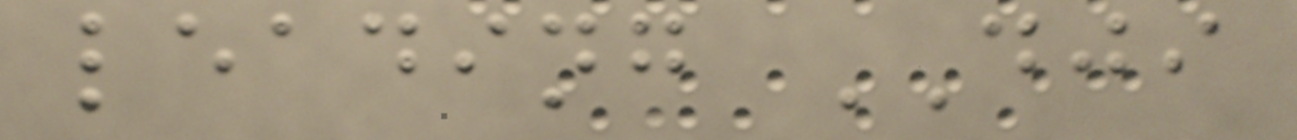leading DJI
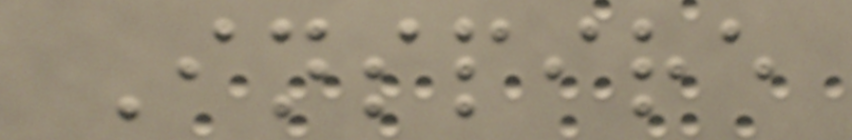Inspire
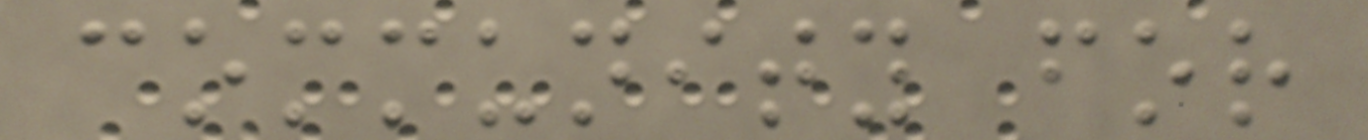community for
